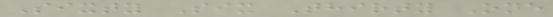Sixty Six Thirty One
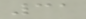31
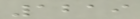1219
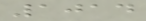1014
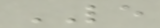LE
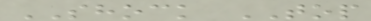SHOCK TOP
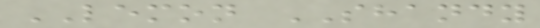LEMON SHANDY
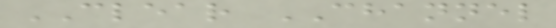CLEAR CHANNEL
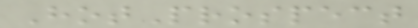HotProspect
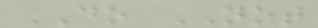DO NOT
